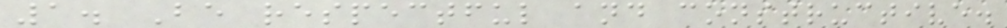1. Be respectful and constructive.
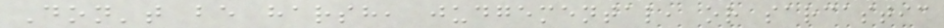Don't be harsh, judgemental, or sarcastic
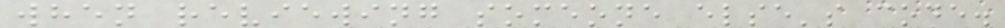when reviewing someone else's code.
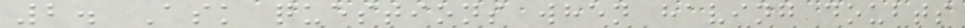2. Ask questions when having doubts
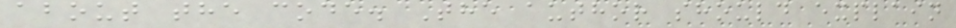about the code. The author should explain
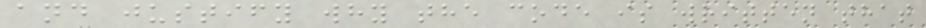and justify why the code is written that
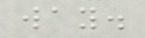way.
